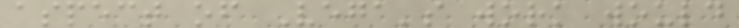aspect of Vega's work would
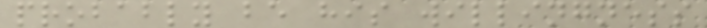probably be his willingness
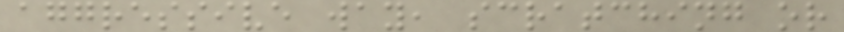aggressive way, scratching or
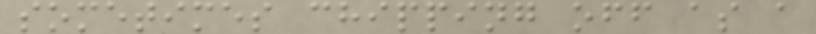sometimes chipping off as a
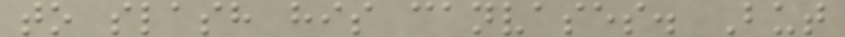to slash his canvases. But
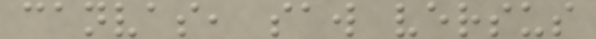canvas, saw versus
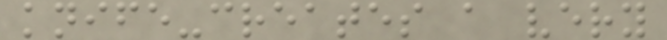knife-creates a very
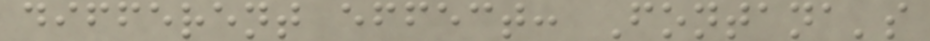different effect: Fontana's
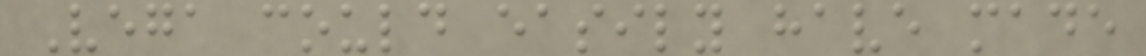Vega could easily have made
